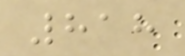818
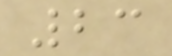23
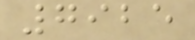7925
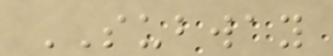SUBWAY
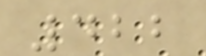422
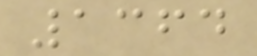1364
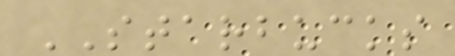STARBUCKS
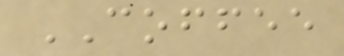COFFEE
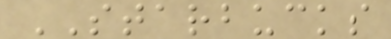STARBUCKS
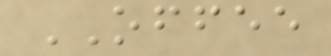OFFEE
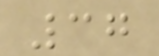37
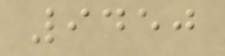9450
